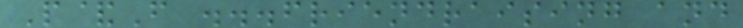P&F ...friendraising and
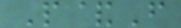P&F
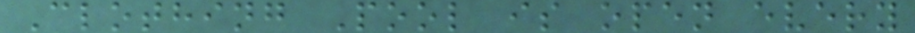Clothing Pool is open every
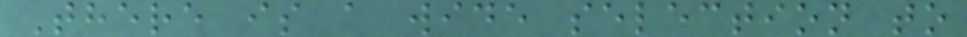There is a wide selection to
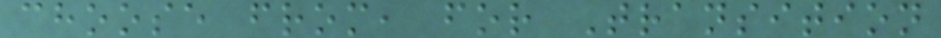choose from, for Transition
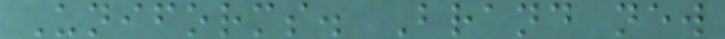Uniforms. Brand new
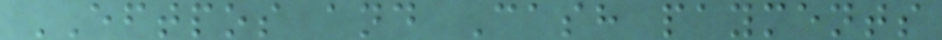EFTPOS and Cash payments
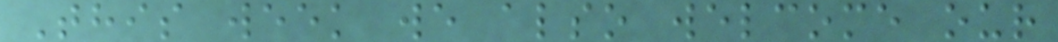This week we also welcome our
